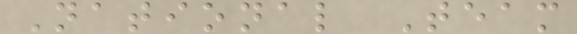National Team
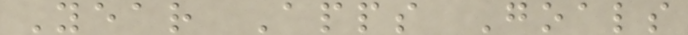Year Apps Goals
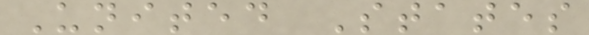United States
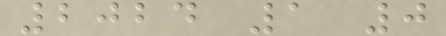2024 1 0
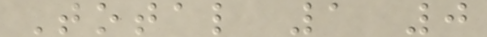Total 1 0
